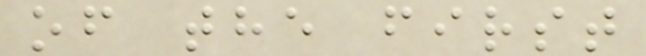of the first
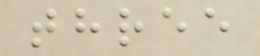three
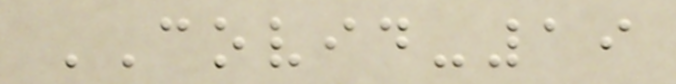COVID-19
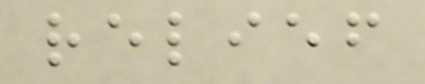relief
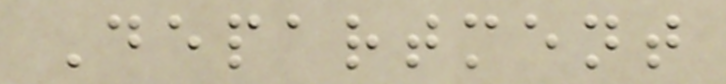Department
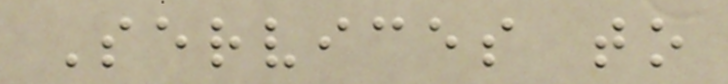Services to
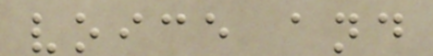voice and
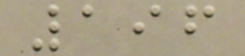196
